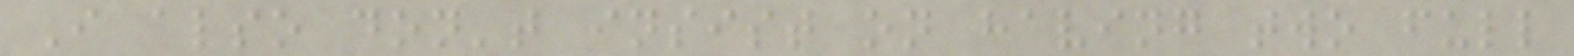I also don't insist on having two full
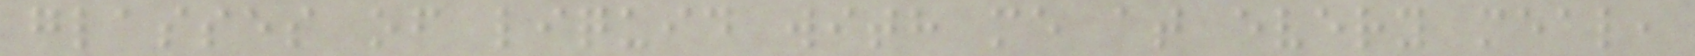glasses of liquid with me at every meal,
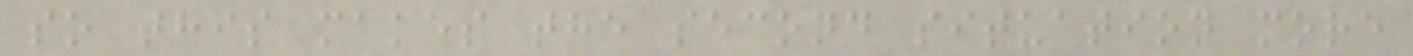so this makes the second situation more
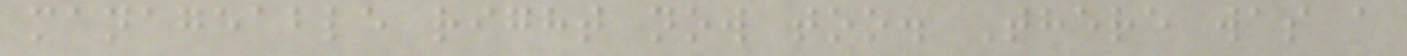manageable right now too. There was a
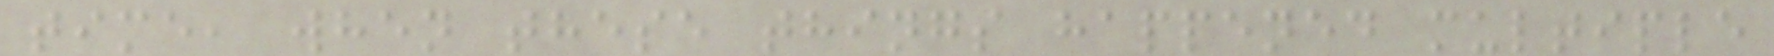time, when these things happened multiple
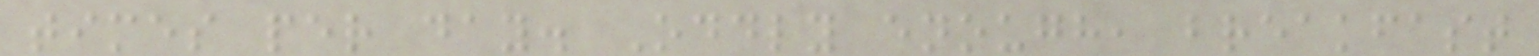times per day. Oddly enough, breakfast
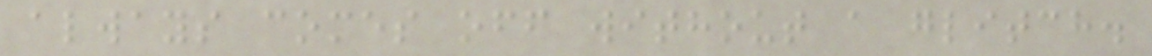always comes off without a glitch.
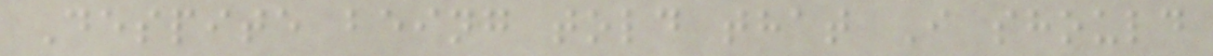Despite being told that I should
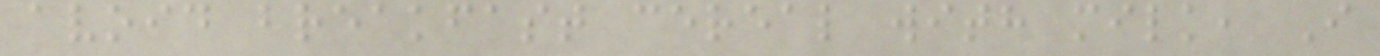avoid breakfast cereal with milk, I
